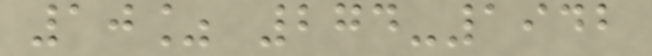10% 274-1942
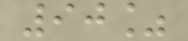90%
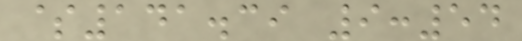$141.39 9:54
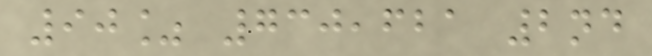90% 730,621 2nd
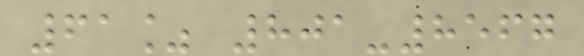61% 801-8567
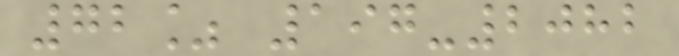72% 197-2082
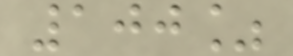100%
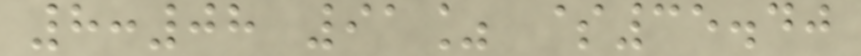8:08 91% $35.40
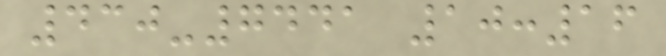430-7441 10:16
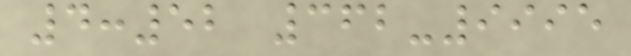4:52 362-9995
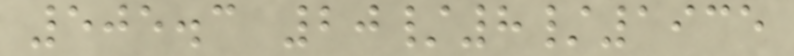505.3 20/8/1935
